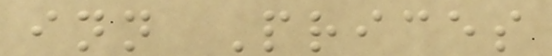inn Prices
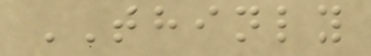THINLY
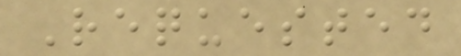Requested
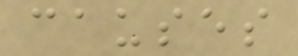causes
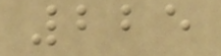225
